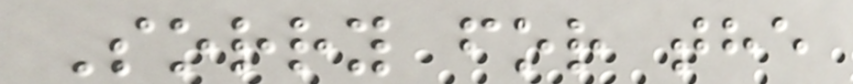Sorry for the
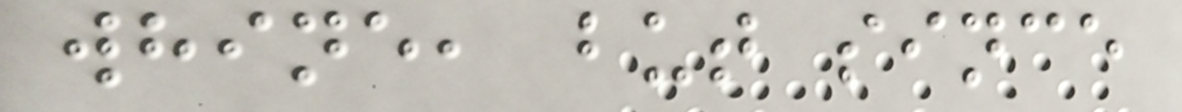whine, but since
